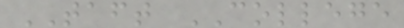TAFT COLLEGE
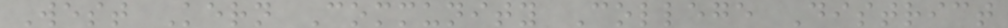West Kern Community College District
